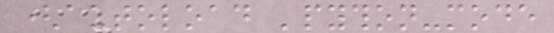(autoload 'python-mode
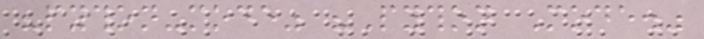"python-mode" "Python Mode."
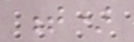t)
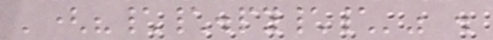'("\\.py\\'" .
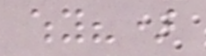why?)
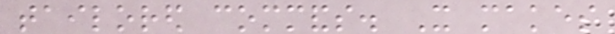tailored commands. It makes
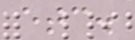etc.
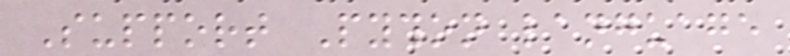Support Python language
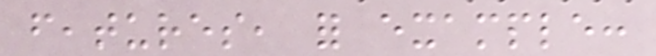features, for example:
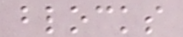blocks
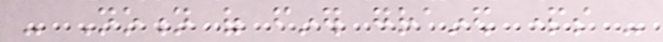- Notion of finer grained parts -
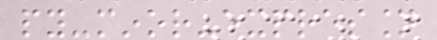py-minor-expression
